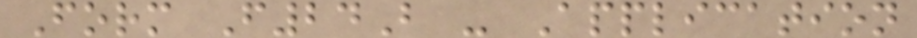Form F24B - Application
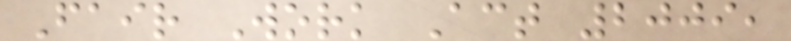Fair Work Act 2009,
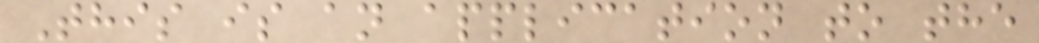This is an application to the
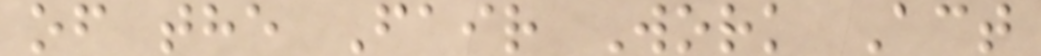of the Fair Work Act
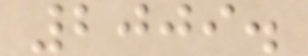2009.
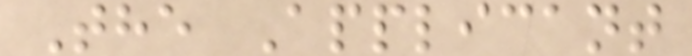The Applicant
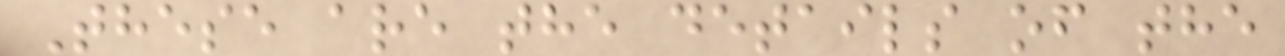These are the details of the
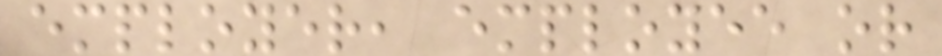employer, employee or
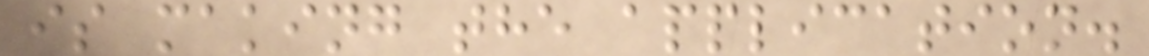is making the application.
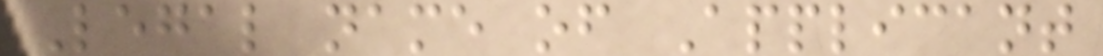Legal name of Applicant
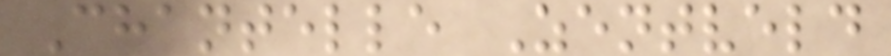Chantelle Zentveld
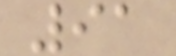91
